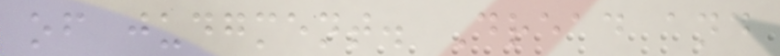of judgment. Dread and
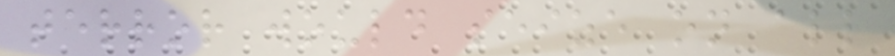terror would seize on all
